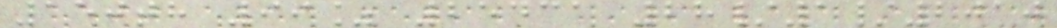150th 99% 25431 28/1/2010
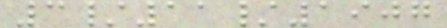3/11/1907
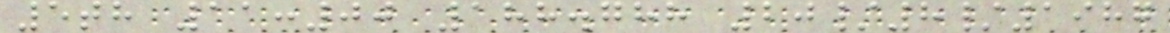5th 11:00 188.788 20/8/1987
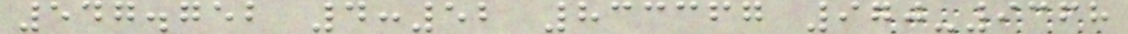547.752 4:52 833367 970-9368
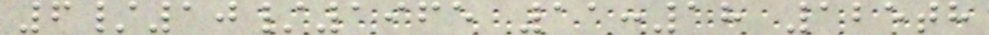6/10/1965 11:18 125th
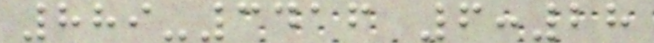889-3416 6:28
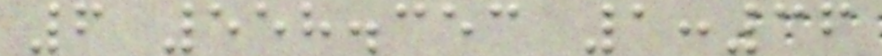6 558.353 1:36
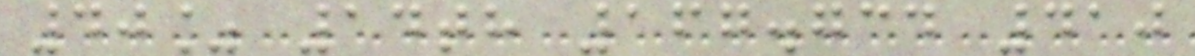40% 14th 167.734 410
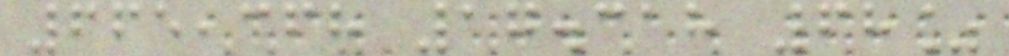665,368 17.318 68%
